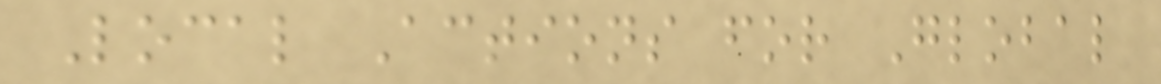Local Actions for Global
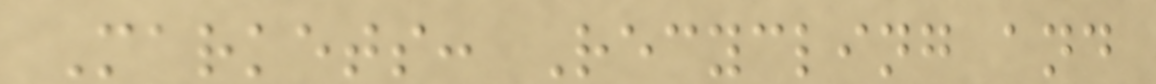Markets: Recycling and
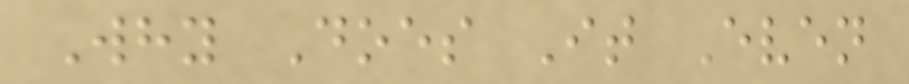Why Does It Even
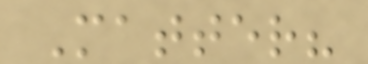Matter?
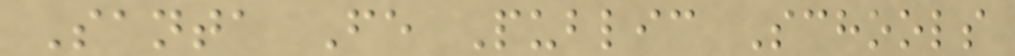Santa Fe Public Schools
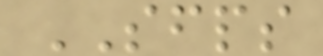SFPS
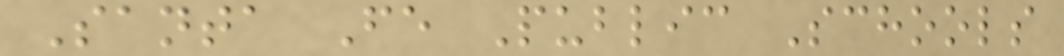Santa Fe Public Schools
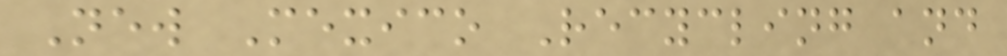New Mexico Recycling and
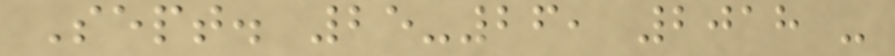Sept. 25-26, 2018 -
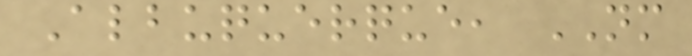Albuquerque, NM
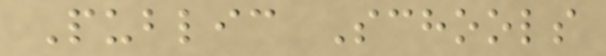Public Schools
